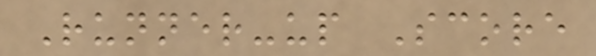Runner-up Score
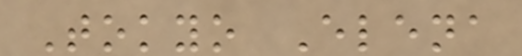Tokyo Elena
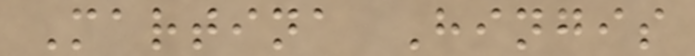Martina Hingis
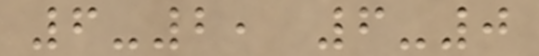6-2, 6-0
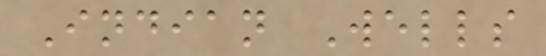Indian Wells
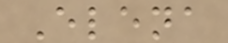Elena
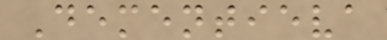Dementieva
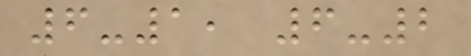6-1, 6-2
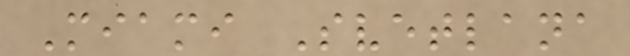Miami Svetlana
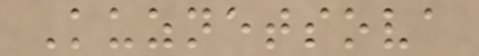Kuznetsova
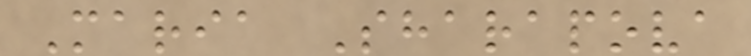Maria Sharapova
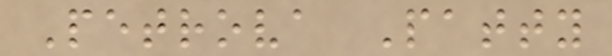Petrova Patty
